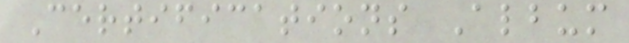Certifications Album
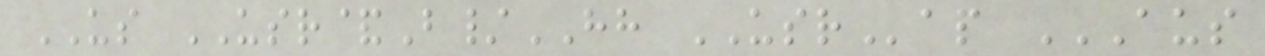US USR&B/HH USRap AUS
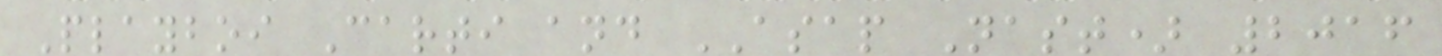Playboi Carti and ASAP Nast) 2016
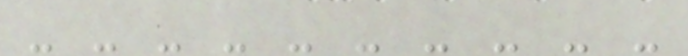- - - - - - - - - -
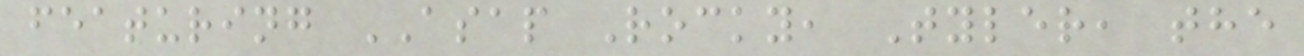featuring ASAP Rocky, Tyler, the
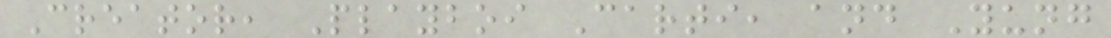Creator, Playboi Carti, and Yung
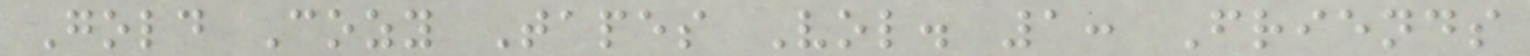Gold Cozy Tapes Vol. 1: Friends
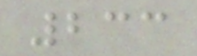233
